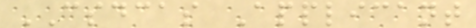CSDCAS Applicant
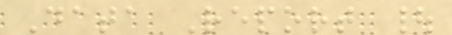Data Report |
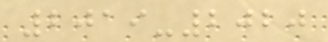2019-2020
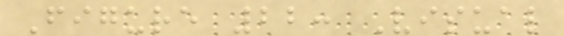Figure 22: Visual
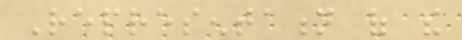Representation of the
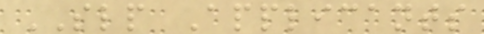SLP Applicants
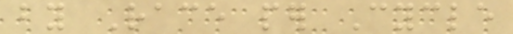by Race per Cycle
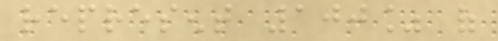represent 100% of
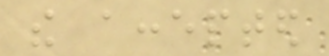the accepted
